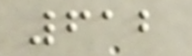612
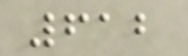612
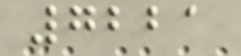7221
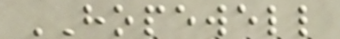HOPEWELL
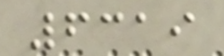6319
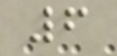6
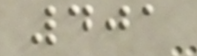401
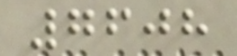7608
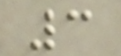3
